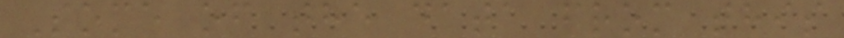Some of the data from this
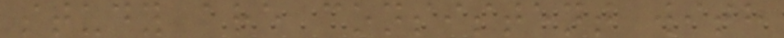study are consistent with
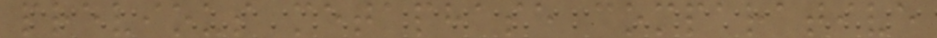previous metaphase comparative
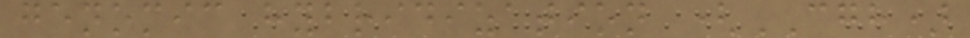genomic hybridization (CGH)
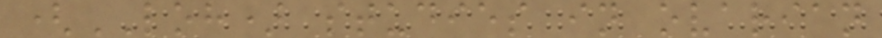(LOH) studies in ovarian
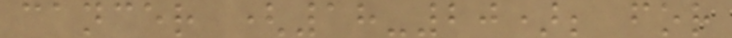cancer (18-20); for
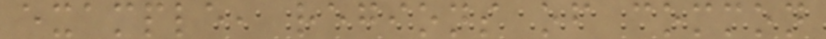example, regions of common
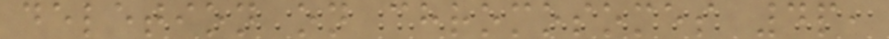deletion on chromosomes 4p,
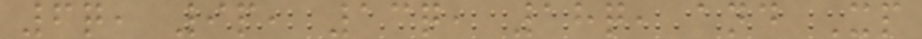6q, 9p, 13q, 18q, and Xp
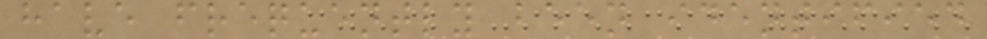have frequently been identified
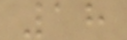18
